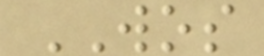WOS
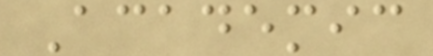Academic
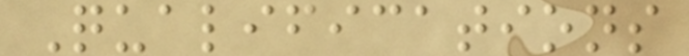Qualifications
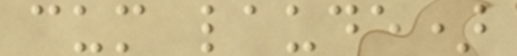cum laude)
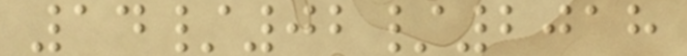14/02/2018
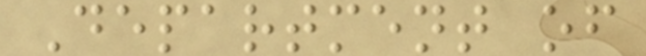Department of
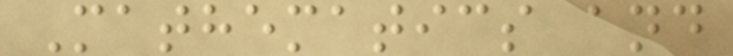Mathematics and
